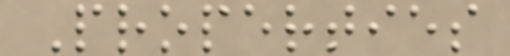Properties
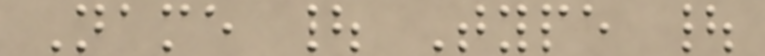Name | Type |
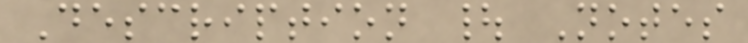Description | Notes
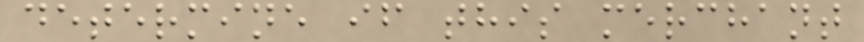determine if this merchant
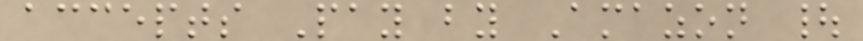accepts Pay by Amazon |
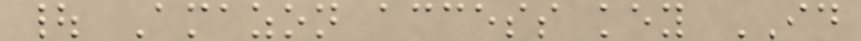| Amazon access key ID
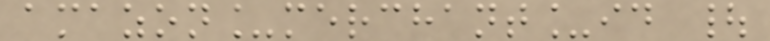amazon_merchant_id |
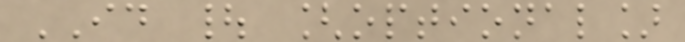ID | [optional]
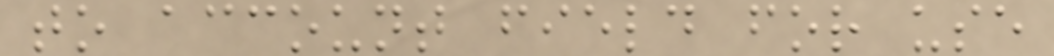to account field for use
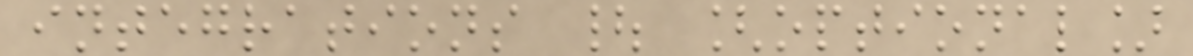integrations | [optional]
